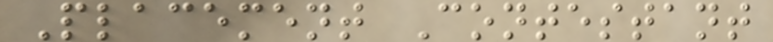Placement Contestant
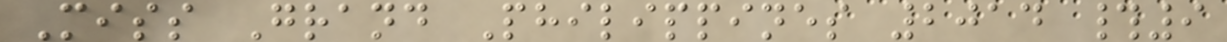Miss Grand Philippines 2014 #9
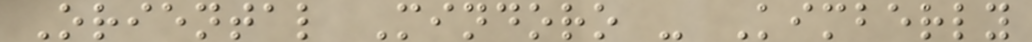Oriental Mindoro - Kimberly
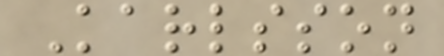Karlsson
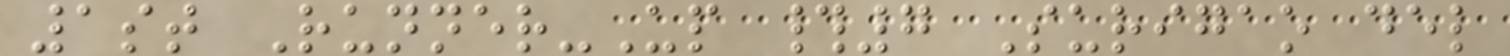1st Runner-Up #7 Surigao del
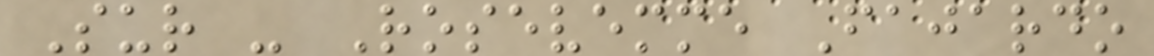Sur - Rosevemme Fajardo
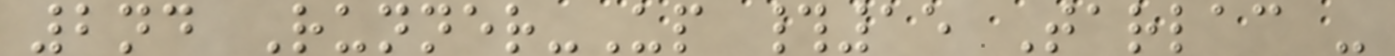2nd Runner-Up #15 Tarlac -
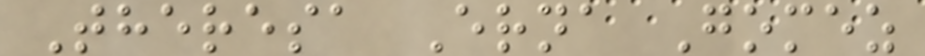Theresa Erna Gomez
